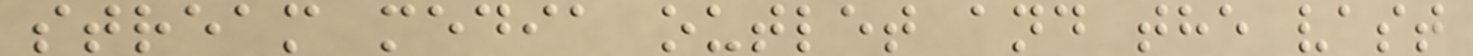stream media outlet and the vast
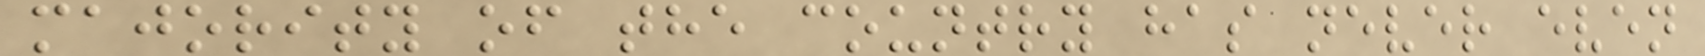majority of the country has never even
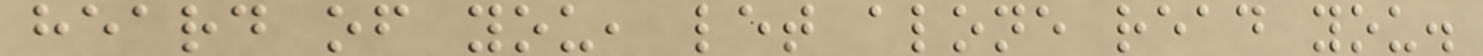heard of you, let alone read you.
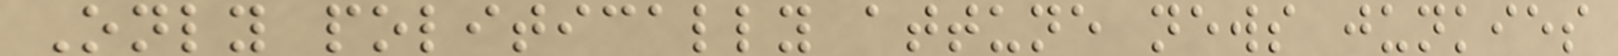Only politically attune news junkies
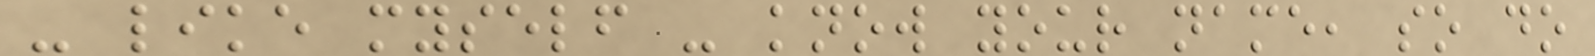- like myself - know your name, so do
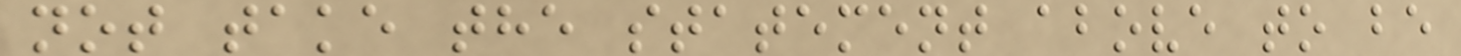not take the statement above to be
